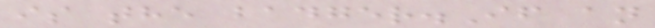is the badger.If an
